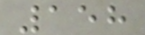158
